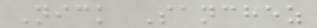Nick Sanchez
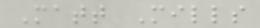Matt Mills
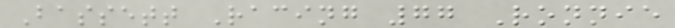Bassett Racing 77 Ronnie
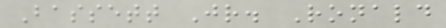Bassett Jr. Ronald
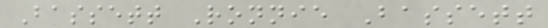Bassett Ronnie Bassett
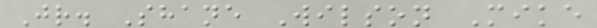Jr. Shane Wilson Mike
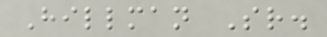Hillman Sr.
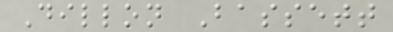Dillon Bassett
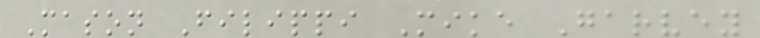Mason Filippi Mike Garvey
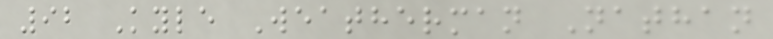92 Kyle Weatherman Nathan
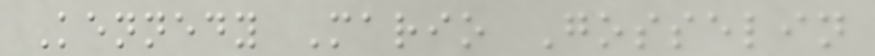Kennedy Mario Gosselin
